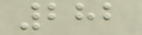282
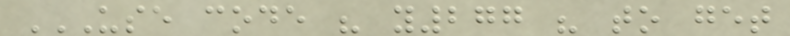USE CODE " Y277 " TO GET
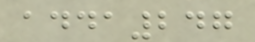adda247
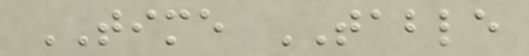TIME TABLE
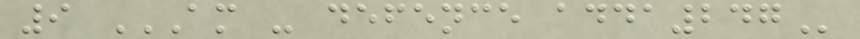9 AM - DEFENCE ADDA247
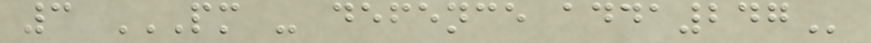3 PM - DEFENCE ADDA247
